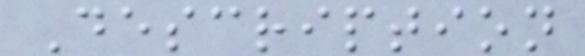Description
